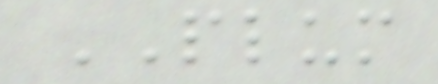PLUM
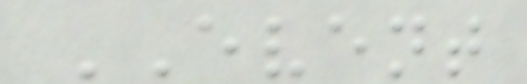EVENT
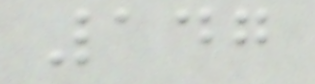147
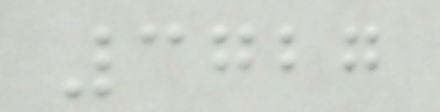3727
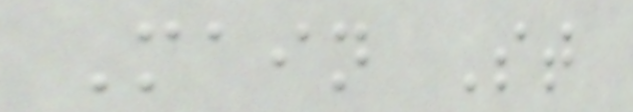Main St
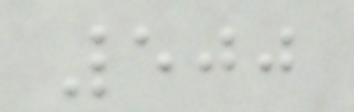500
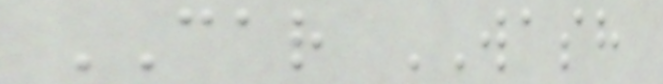CAR WASH
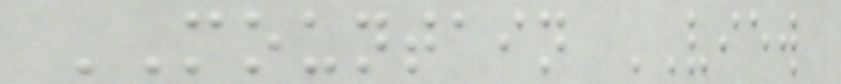MOUNTAIN VIEW
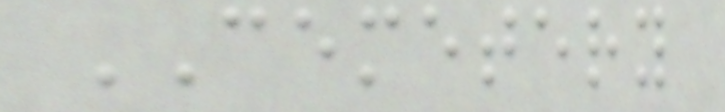CEMETERY
